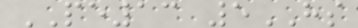PE13 5HS
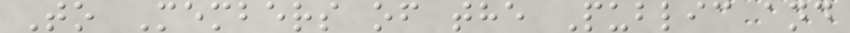To Members of the Public and
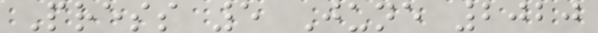Press 5 June 2020
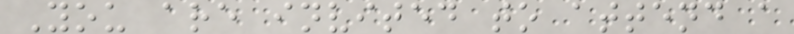You are invited to attend a
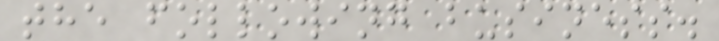the following business.
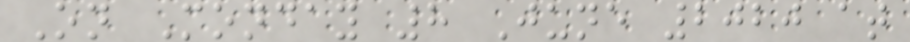On Monday 8 June 2020 at
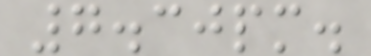7.30pm.
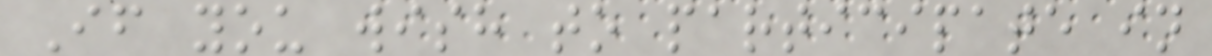If you wish to participate in
